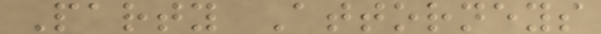Party Attorneys
